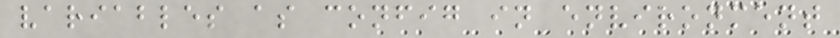variables as config in environment
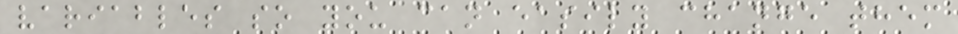variables so you can easily change them
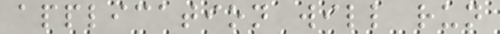application will run
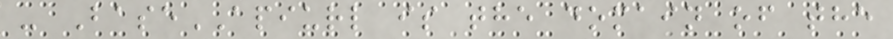- BaseAPIURL is the domain of the
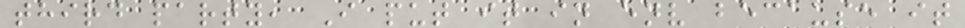third party, I put it in env because it
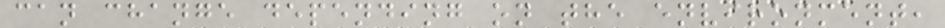can change depending on the environment,
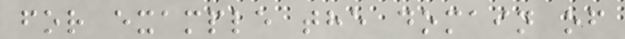for example the domain of
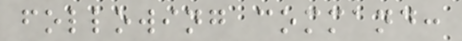following command:
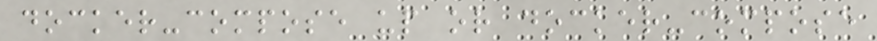docker-compose up or docker-compose
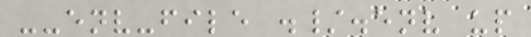--env-file ./.env up
